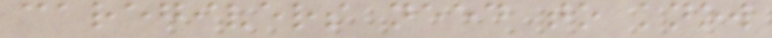caregivers need to know
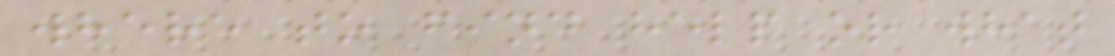where to find help or what
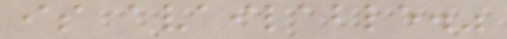is available."
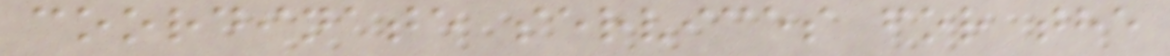coordinate services for the
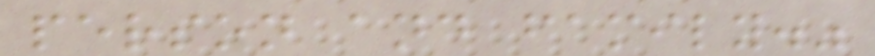person and family."
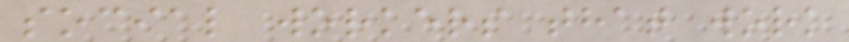social workers that work
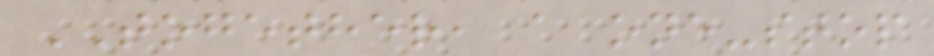TOGETHER, a one-stop
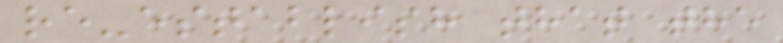re-establish that the
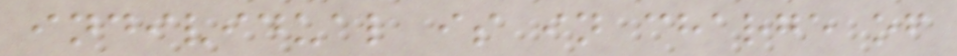individual is in charge of
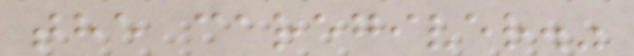the caregiver."
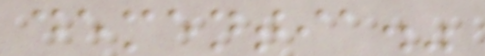dementia."
